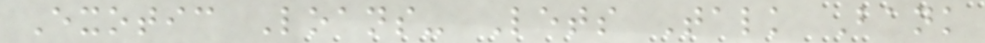Exotic Loans- Lets Talk Bank
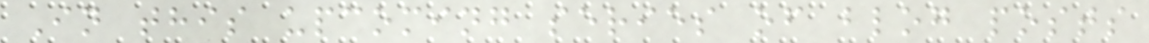In this upcoming series of blog posts
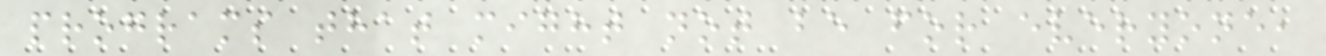programs that might not be for everyone,
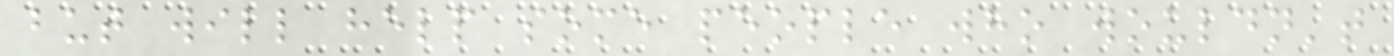but will help some people who wouldn't
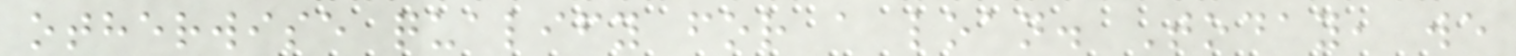otherwise qualify for a loan. Today, we
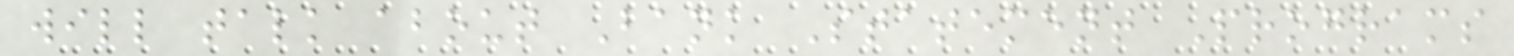will talk about Bank Statement Programs
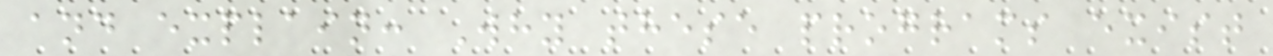and explain: Why these programs exist
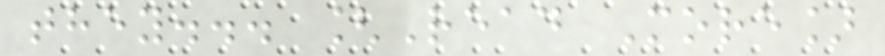they... [Read More]
